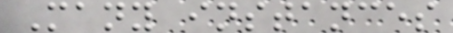Many instances
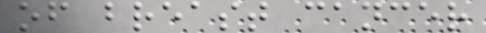of breast cancer
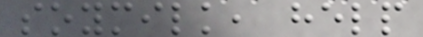soymilk, help
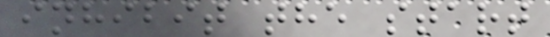inhibit the start
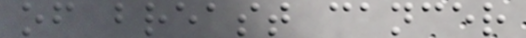of breast cancer
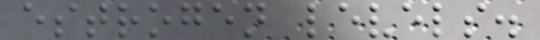estrogen levels.
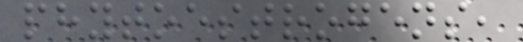phytoestrogens,
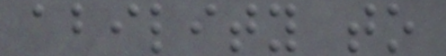ability to
